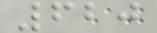620
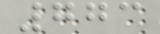773
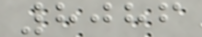8086
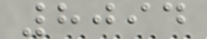8094
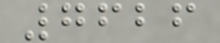7626
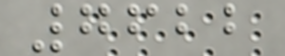7622
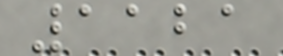1121
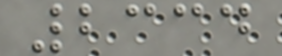2334
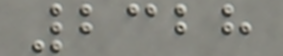2328
